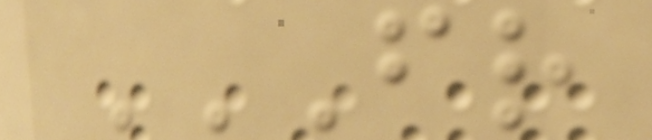FR
